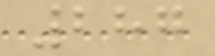287
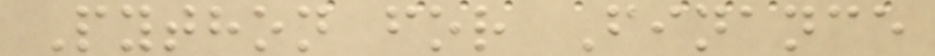Python for Finance
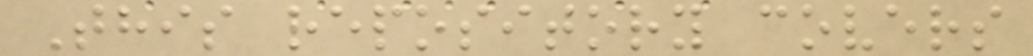This repository covers
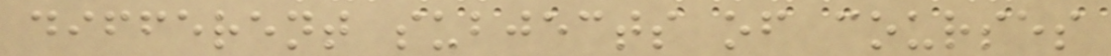different subjects of courses
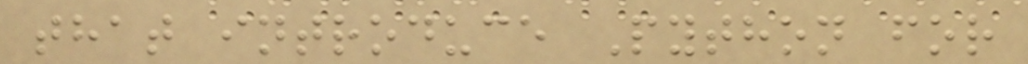that introduce Python for
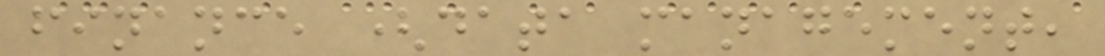finance (data management,
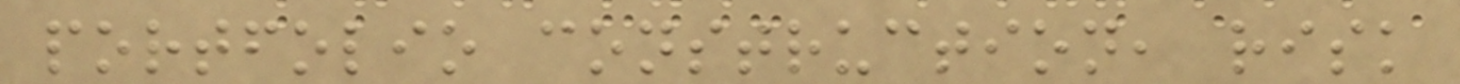portfolio construction, risk
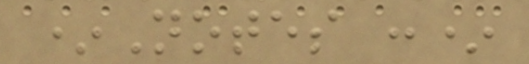*Notes :*
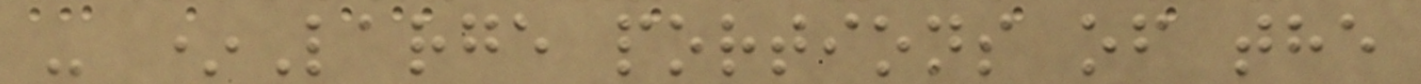- *Large portions of the
